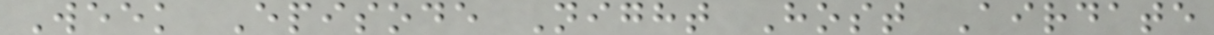Week Episode Night Host Airdate
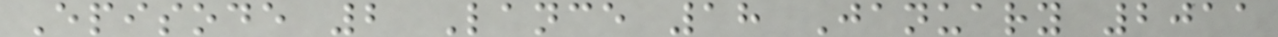Episode 2 Lance 18 January 2011
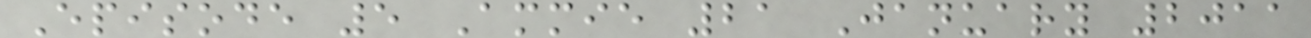Episode 5 Ammie 21 January 2011
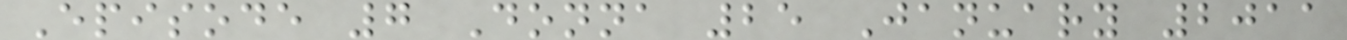Episode 7 Donna 25 January 2011
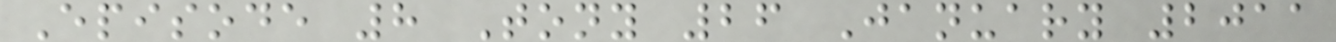Episode 8 Tony 26 January 2011
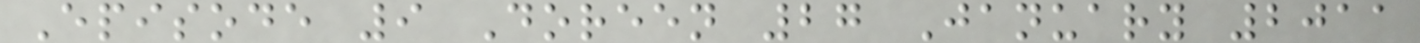Episode 9 Doreen 27 January 2011
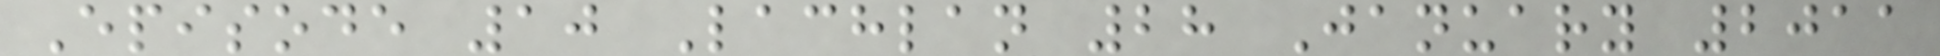Episode 10 Lachlan 28 January 2011
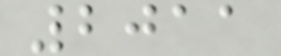2011
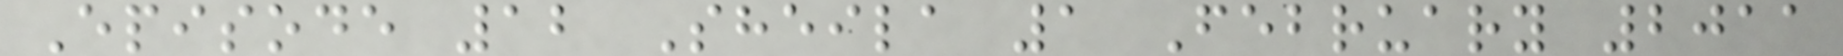Episode 12 Sheila 1 February 2011
